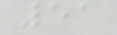51
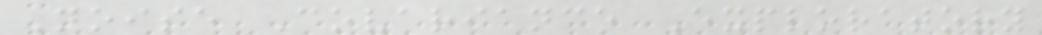Noise Covariance Exploratory
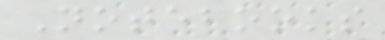Notebooks
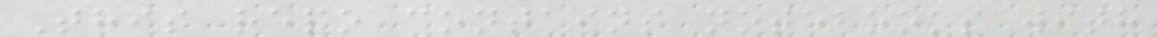This repo contains notebooks with
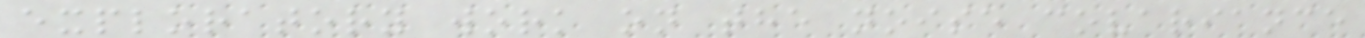exploratory work on the noise covariance
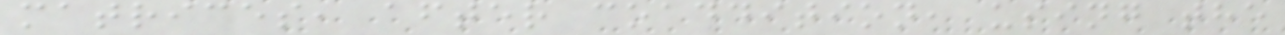matrices, after coaddition, using the
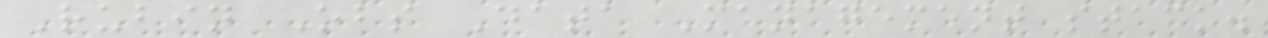Rubin Obs Data Management stack.
